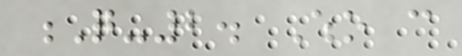Q-2. Who can
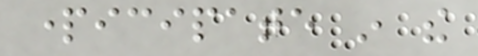participate in the
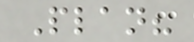Plan?
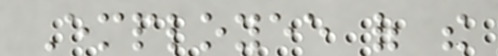Employee of the
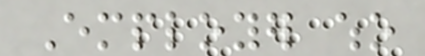Employer who
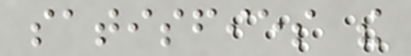satisfies the
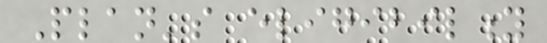Plan's eligibility
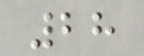28
